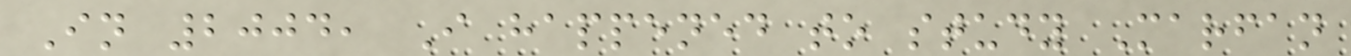In 2004, I happened to study Marfan
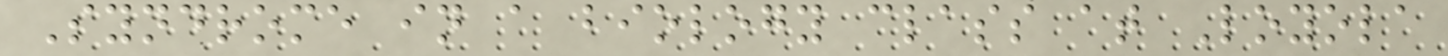Syndrome in a biology class at Loyola
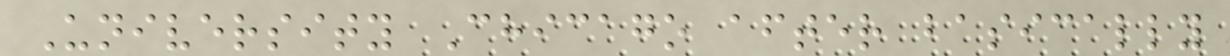University Chicago after basically
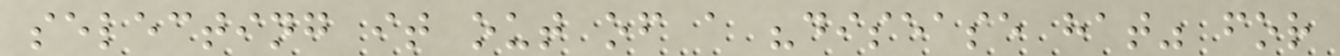selecting it out of a "disease hat" for
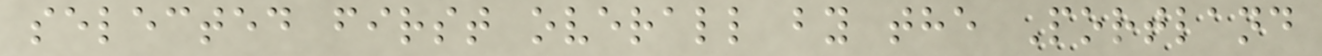selected first overall by the Portland
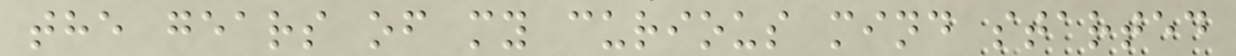the gears of my curious mind started
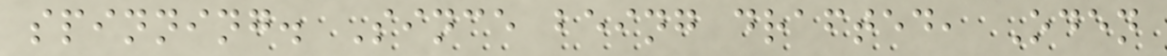spinning. Since being drafted, Oden
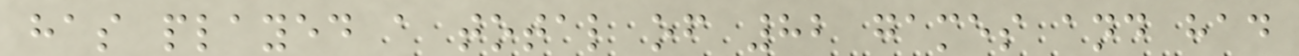has played a total of 82 games and had
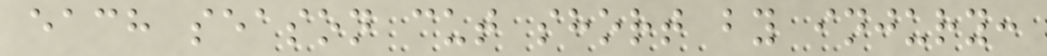each season cut short by injury:
